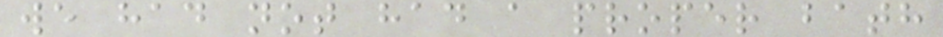we had not had a proper bath
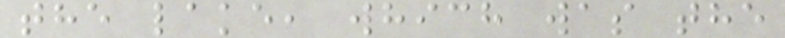the lake, which was the
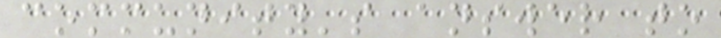community's answer to
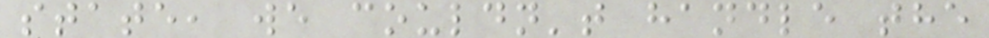state, we couldn't handle the
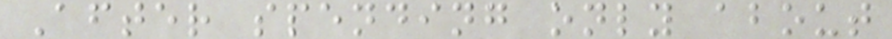After spending only about
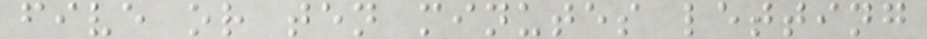five or ten minutes letting
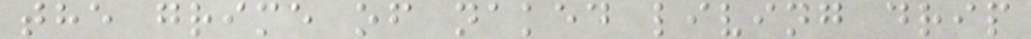the grime of naked living drip
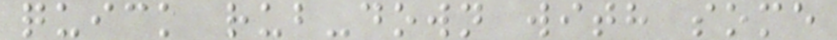quick rub-down with some
